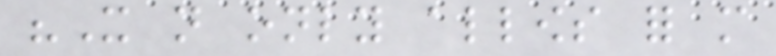"It not only allows for more
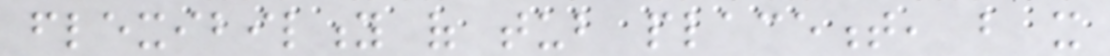flexibility of tub placement, but it
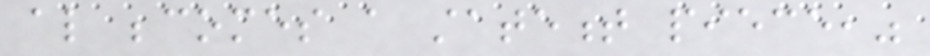also becomes a statement piece,"
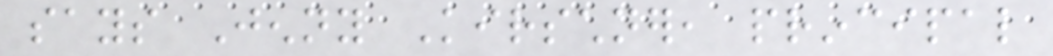says Jenny Kirschner, principal
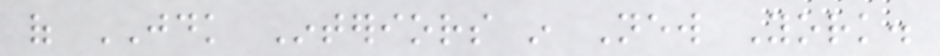of JDK Interiors in New York.
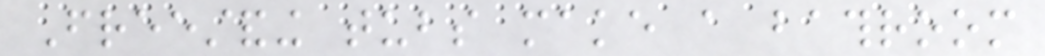Freestanding tubs make a bathroom
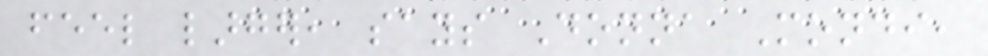feel larger, says Donna Mondi,
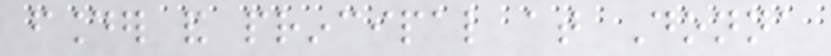founder and principal at Donna
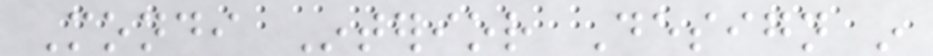Mondi Interior Design in
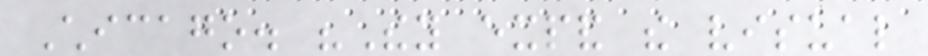Chicago. "They expand the visual
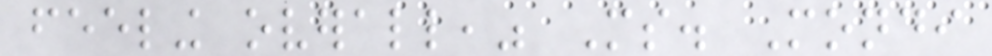feeling overall," Ms. Mondi
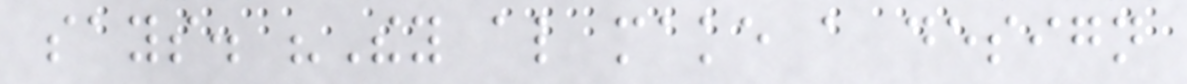says. "They also make a design
